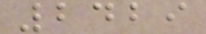2429
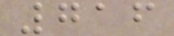716
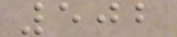502
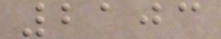2103
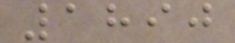1890
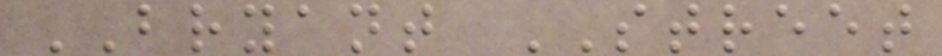BRYANT STREET
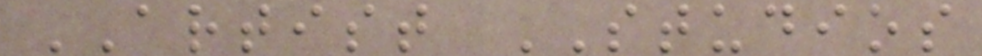ARTIST STUDIOS
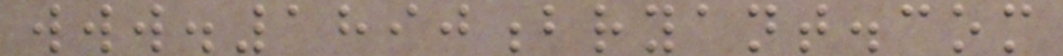www.1890bryant.com
